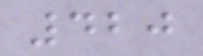420
